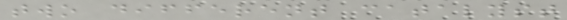two different catalyst
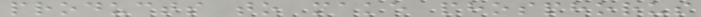products to make phosphorus
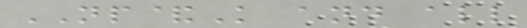NP&K and all
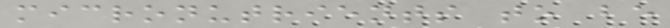micronutrients to be
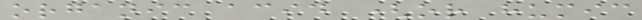organic acid (or humic
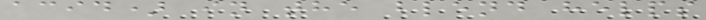acid) in the blend helps
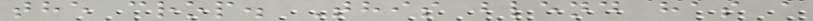the crop. This blend has a
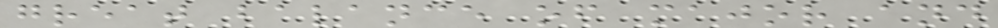great balance of major and
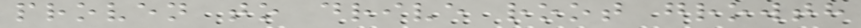proven to drive root growth
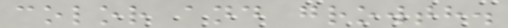color and growth.
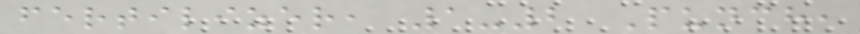fertilizer, 1-2 Punch,
